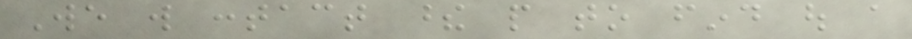We will contact these people to find out a
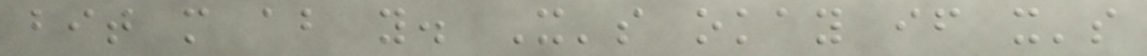bit more about you. It's okay if it's
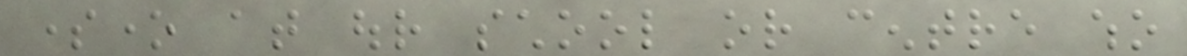someone at our school or centre who
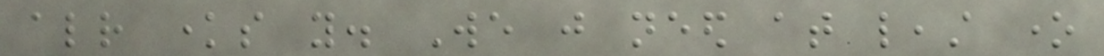already knows you. We just need at least one
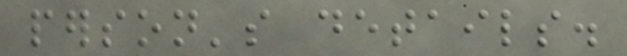person's details.
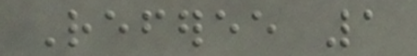Referee 1
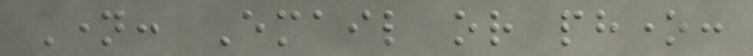Name: Email or phone:
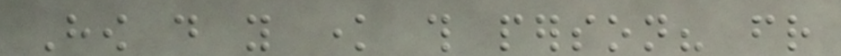How do you know this person? friend
